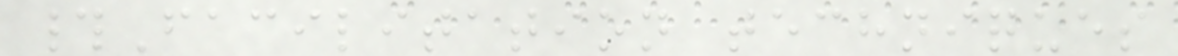#Facilitation techniques
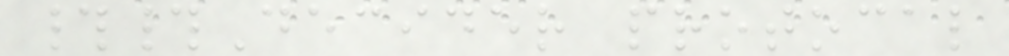##Decider protocal
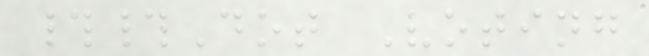##Dot Voting
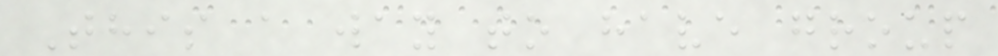This a way to have group
